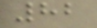82
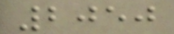2050
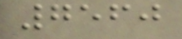7560
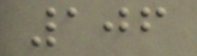106
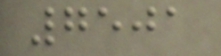7501
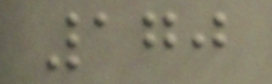170
